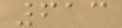613
